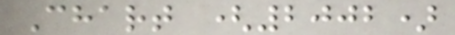Chart (2002)
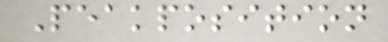Peakposition
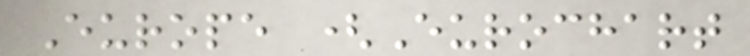Europe (Eurochart
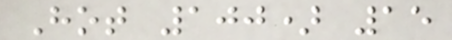Hot 100) 15
